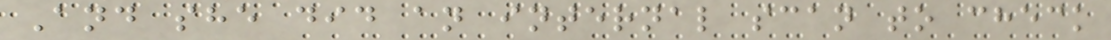And she did an internal scan to check
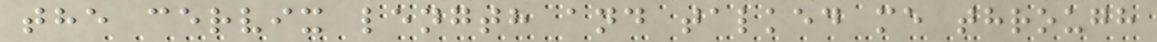the cervix length and talked me through
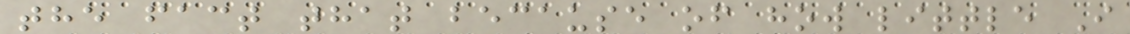the fact that because of how little I
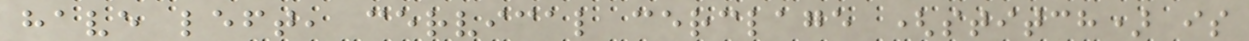have left, cervical cerclage (stitch) is
